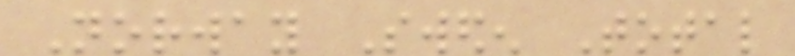Norway Sweden Total
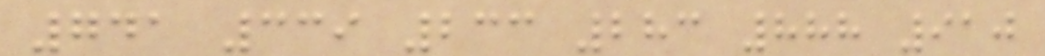741 339 233 283 888 910
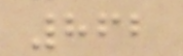862
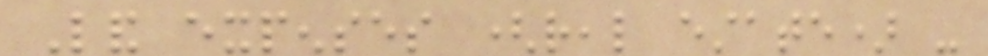Land expenses (real estate) -
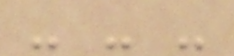- - -
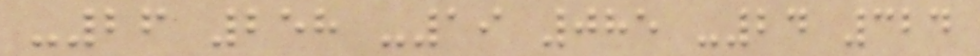-26 258 -19 085 -24 324
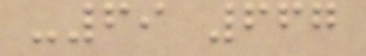-69 667
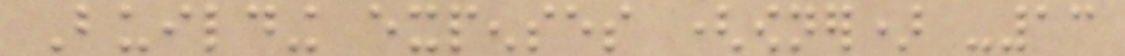Building expenses (owner) -13
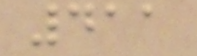411
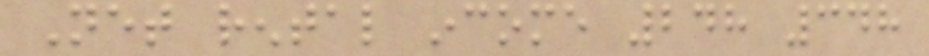Net rental income 248 348
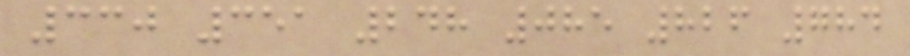330 351 248 085 826 784
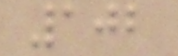102
